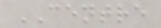CENTRE
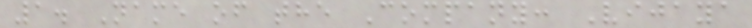1. Name of the Company: Vijaya
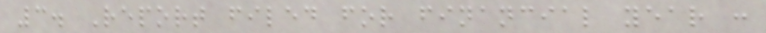3. Report filed for financial year :
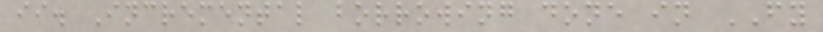ii. Incremental borrowing done in FY
